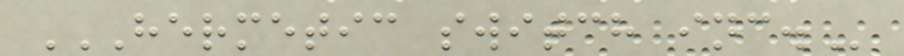HERMETIC SWITCH INC.
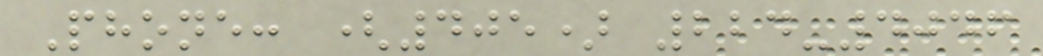Phone: (405) 224-4046
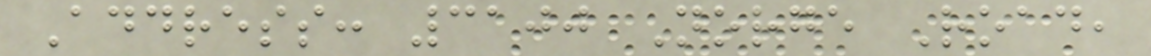Address: 3100 Norge Road,
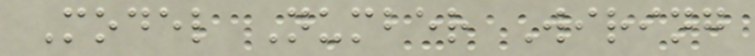Model Number Wiring
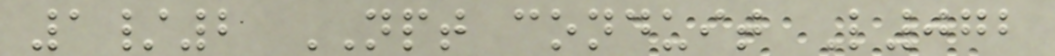1/2 NPT conduit L072
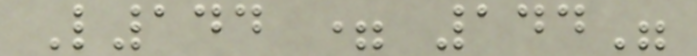L144 = 144"
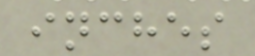inches
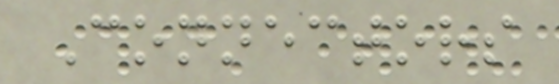Connectors
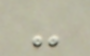-
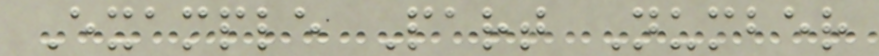Example Part Number
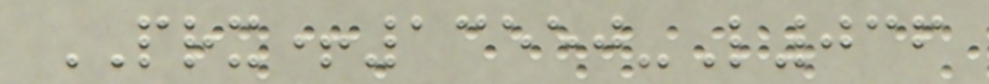PRX+13550-L036
